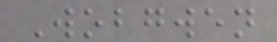Wobgwen
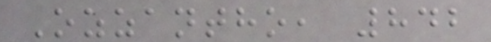Ozzantho, 842
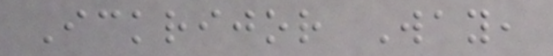Ickrijor Way,
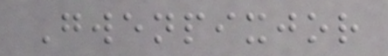Gwenpixjor
